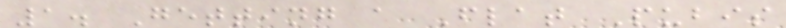1. Getting a Flat Pubis
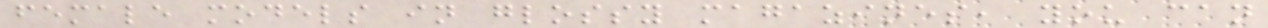female models in glossy magazines, you can
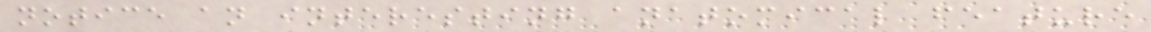notice an interesting anatomical feature
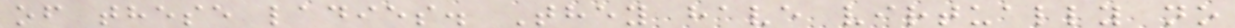of these ladies. They have virtually no
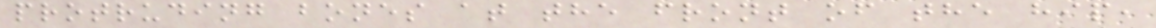protruding bones at the front of the hip,
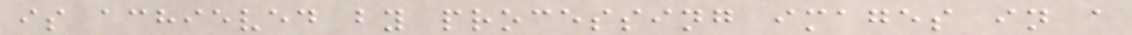is achieved by processing images in a
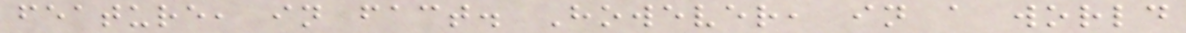feature, in fact. However, in a world
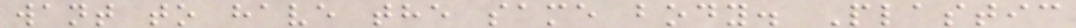want to have the same body. Plastic
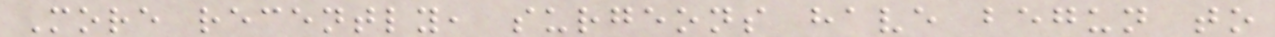More recently, surgeons have begun to
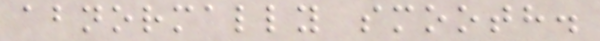abnormally smooth.
